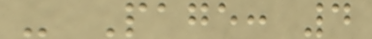- Page: 4
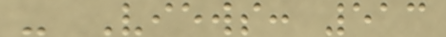- Views: 513
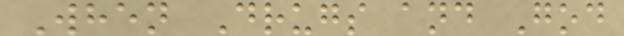When Drugs and God
